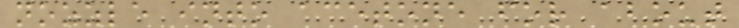nozzle into acetone for about
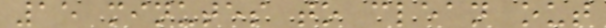15 minutes to clean out
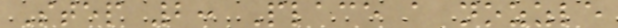Step 2: Place a nozzle
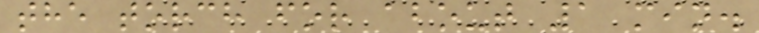the torch for about 1 min.
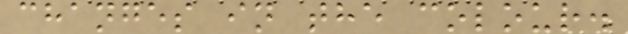changes in the colour.
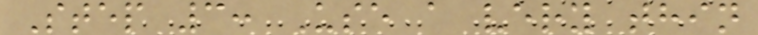Step 3: Use a very thin
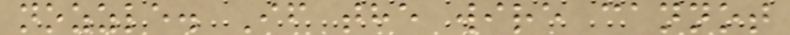nozzle. If the wire cannot
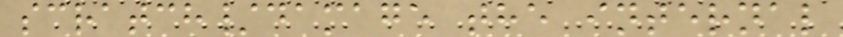scratch/damage the internal
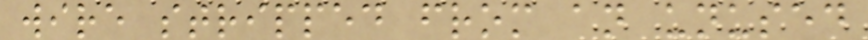wire stripped from an unused
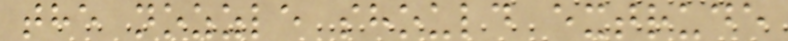the nozzle should extrude
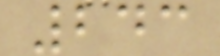243
